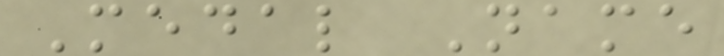Medal Name
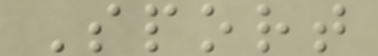Sport
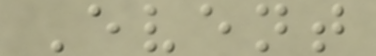Event
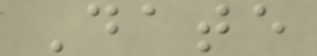Date
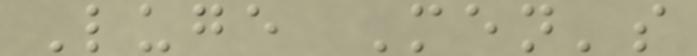Luge Men's
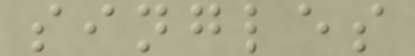singles
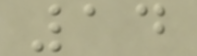14
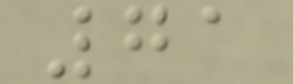71
